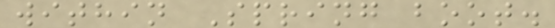within Spring boot.
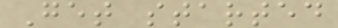Get started
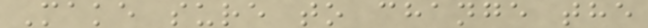Make sure to change the
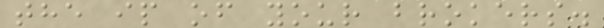the ip of your brokers.
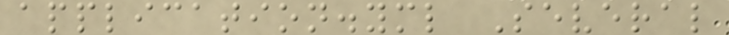application.yml Several
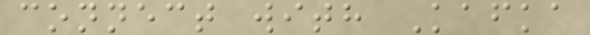connect with Kafka
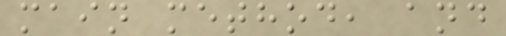main method, and
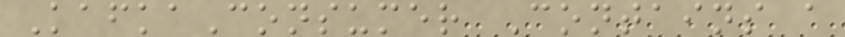KafkaConsumer Contains a
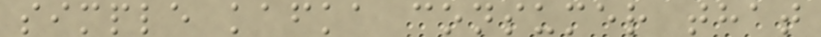simple kafka consumer that
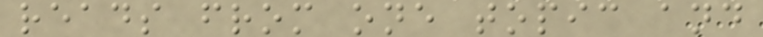reads from one topic and
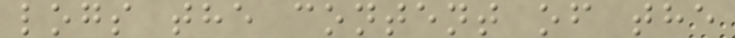logs the content of the
